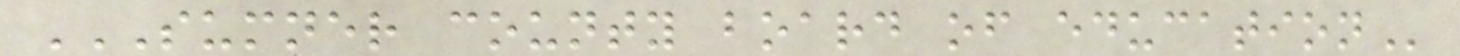SUMNER COUNTY BOARD OF EDUCATION
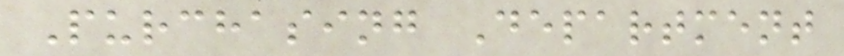Purchasing Department
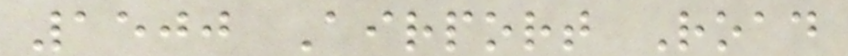1500 Airport Road
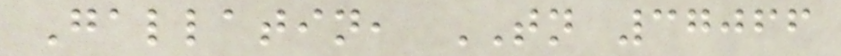Gallatin, TN 37066
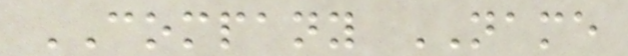COMPANY NAME
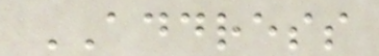ADDRESS
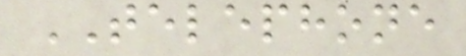TELEPHONE
